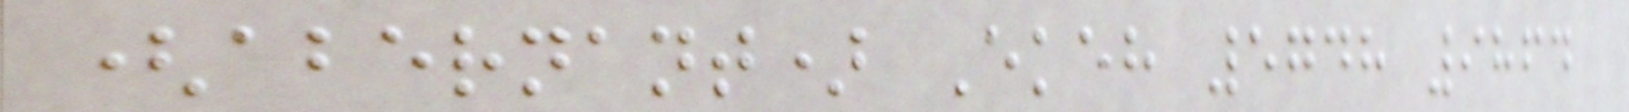(abernant) Ekeh 5748 9864
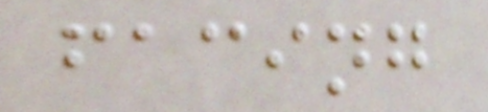facing
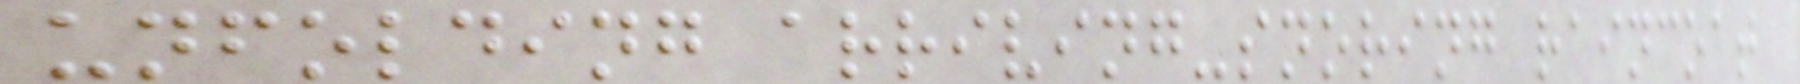unfolding arriving-snoring raincoat
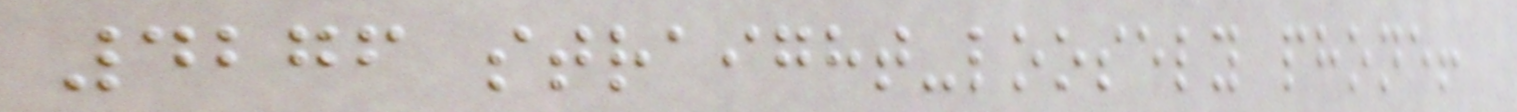4276 straight-loosely phone!
